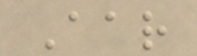Aar
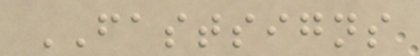FASTSIGNS
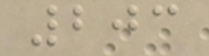203
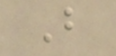B
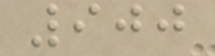900
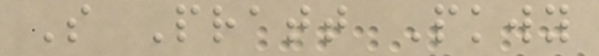S Pratt Pkwy
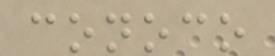conoco
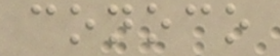conoco
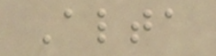Alta
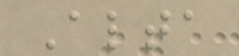Alta
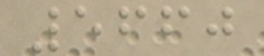5660
